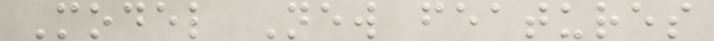Model New features
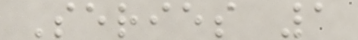Series 1
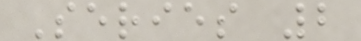Series 2
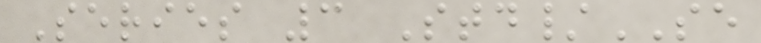Series 3 Std/SE
